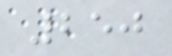250
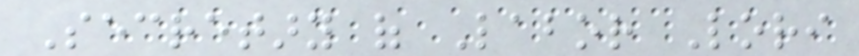Secretary of Labor Lori
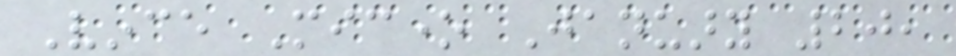Vince Micone January 20,
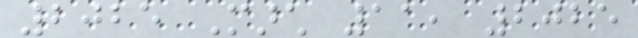2025 March 11, 2025
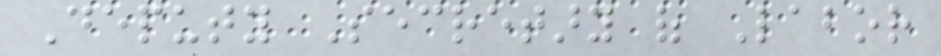Deputy Secretary of Labor
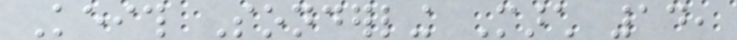Keith Sonderling March 14,
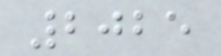2025
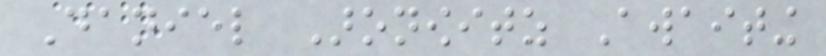Daniel Aronowitz Awaiting
